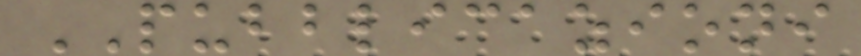PUBBLICAZIONI
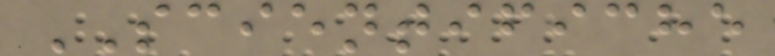SCIENTIFICHE
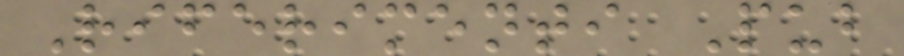Riferimenti Pub
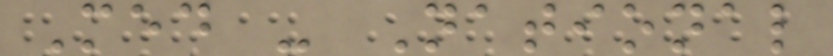Med - National
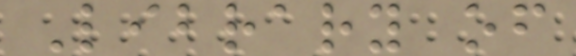Library of
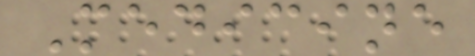Medicine
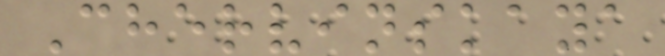Chervinskaya
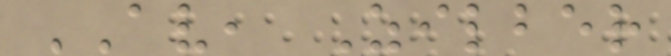AV, Zilber
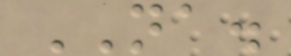NA.
